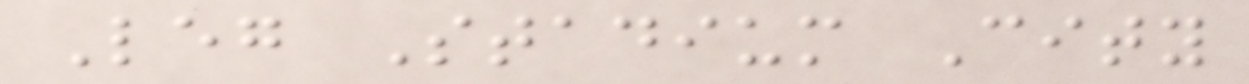Leg Stadium City
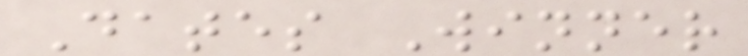Dates Winner
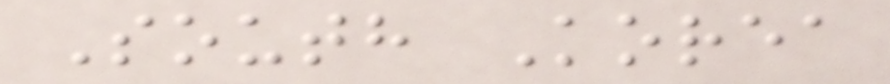South Korea
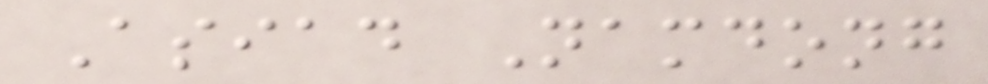Asiad Namdong
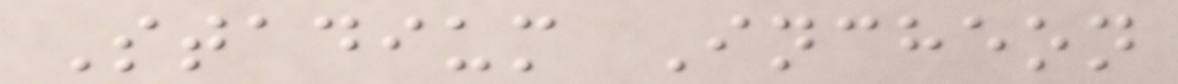Stadium Incheon
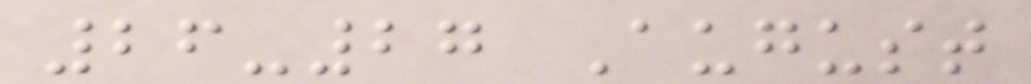26-27 August
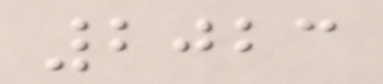2023
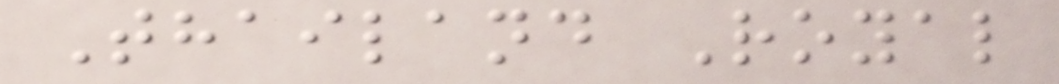Thailand Royal
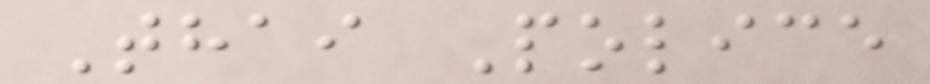Thai Police
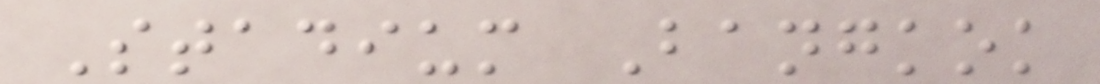Stadium Bangkok
